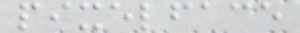pixelface
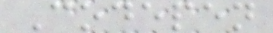Codepen
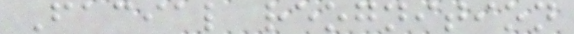Facial reognition
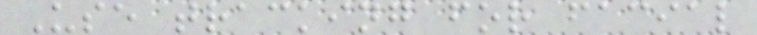Use tracking for facial
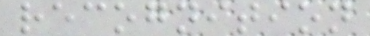recognition
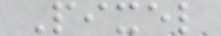Pixel
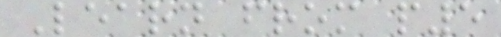Learn from p5
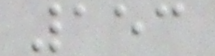153
